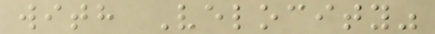with Velocity"
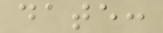date:
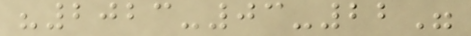"2023-03-22"
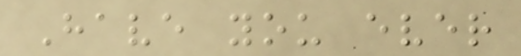Have you ever
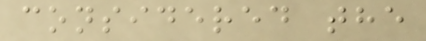considered the
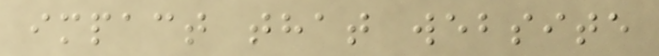impact that website
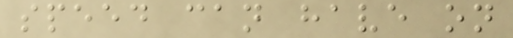speed can have on
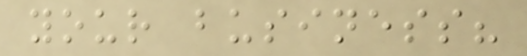your business?
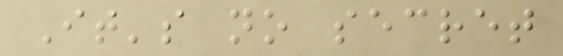It's no secret
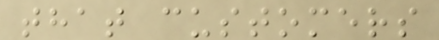that customers
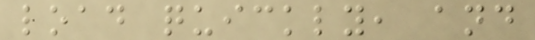load quickly, and
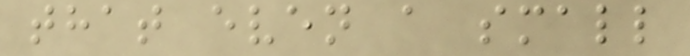that even a small
